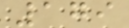179
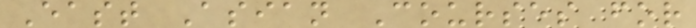East Asian Courses for
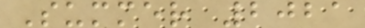Summer 2021
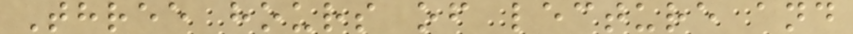Three hours of lecture and
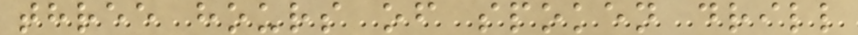three hours of spoken drill
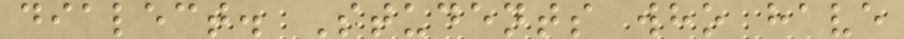dialect. Students who have
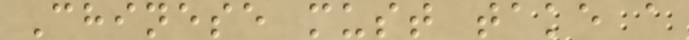Chinese must take a
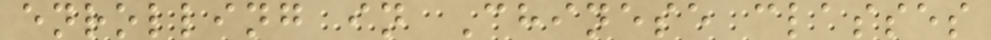enrolling in Chinese classes
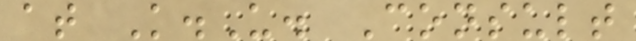at K.U. Consult
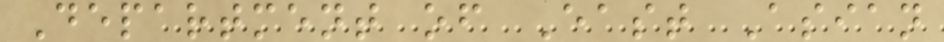Department of East Asian
